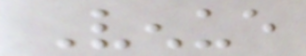Venue
